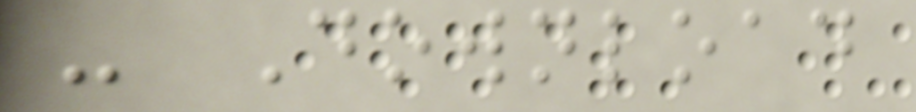- Download
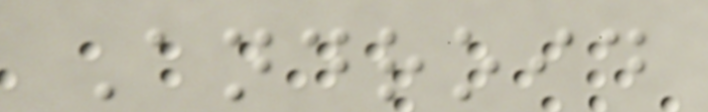Android
